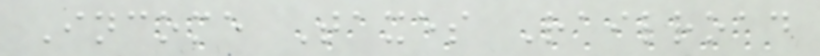Income Taxes Railroad
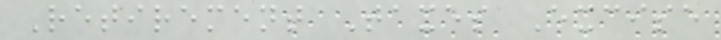Retirement Taxes Excise
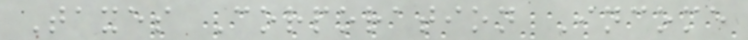Taxes Corporation Income
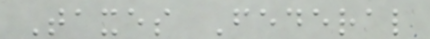Taxes Federal
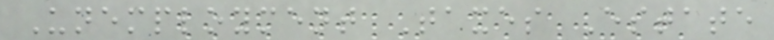Unemployment Taxes Estate
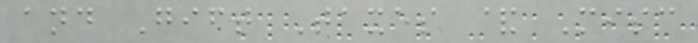and Gift Taxes & Misc
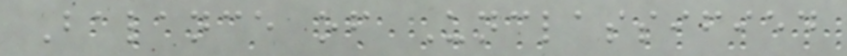Balance of Unclassified
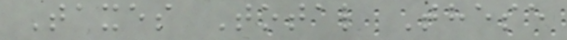Taxes Total These
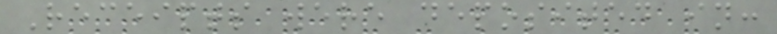Receipts were deposited in:
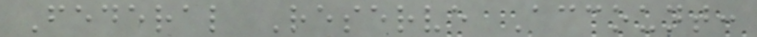Federal Reserve Account:
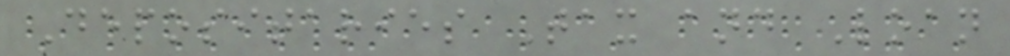Depositaries Tax and Loan
